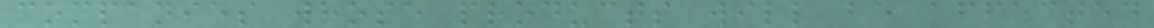companies whose products will be affected
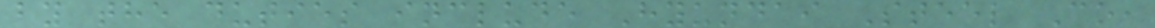by the duties include Hyundai Steel Co,
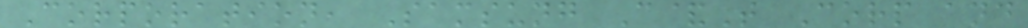Corporation, Samsung C&T Corp and
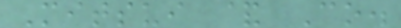Mitsui & Co.
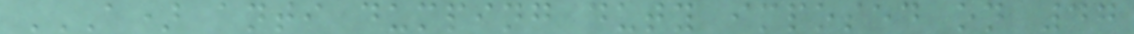A) ANTI DUMPING DUTY IMPOSED ON 47
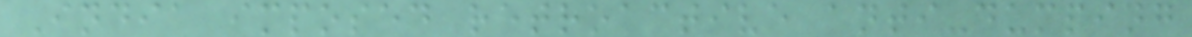India imposed retroactive anti-dumping
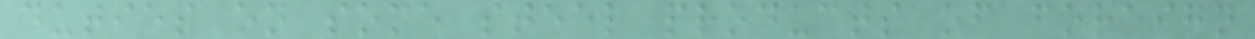duties on some steel products of foreign
